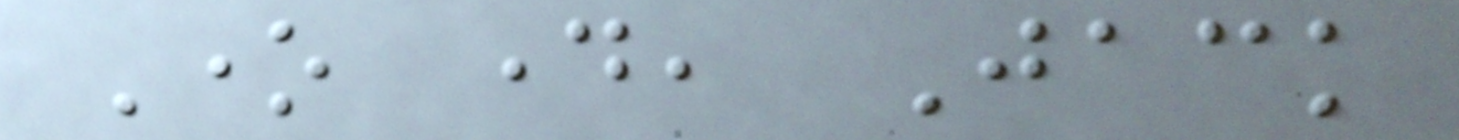One day, Jack
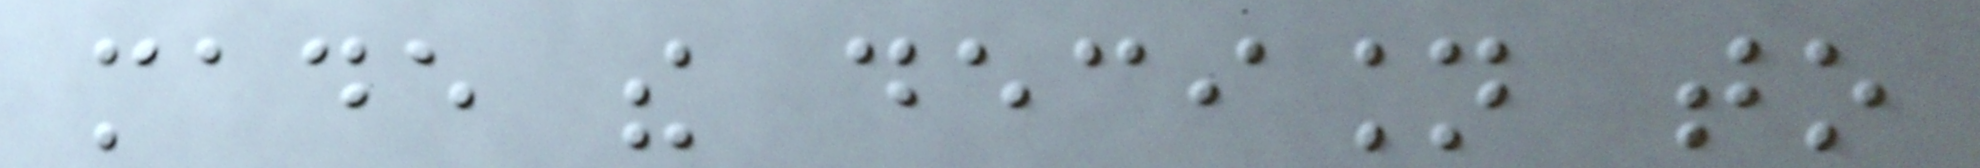made the decision to
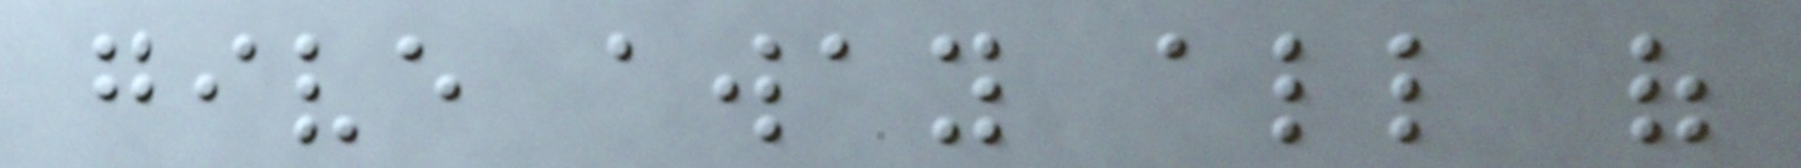give away all of
